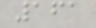161
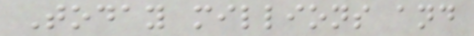Today millions and
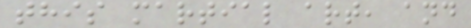this martial art, and
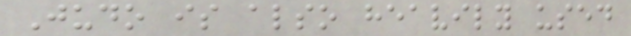Judo is also heavily used
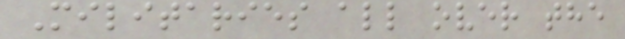Militaries all over the
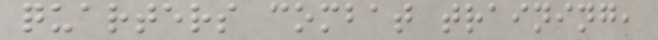quarters combat training,
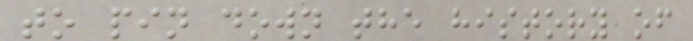to pin down the history of
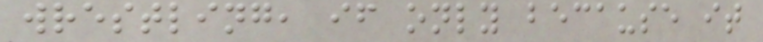wrestling, if only because it
